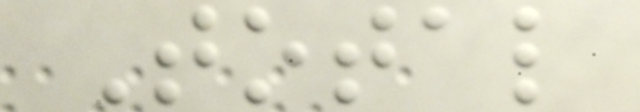Total
